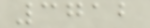3712
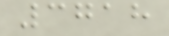3718
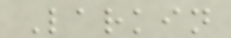Larkin
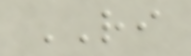RI
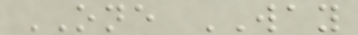ONE WAY
